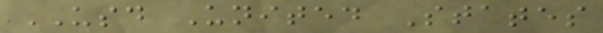USD United States
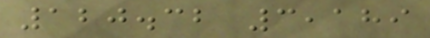120.32 3,189
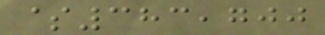$383,700
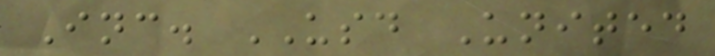Inc. USD United
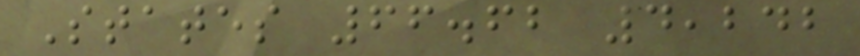States 66.62 4,242
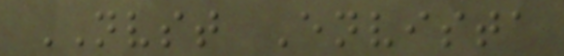NVST Envista
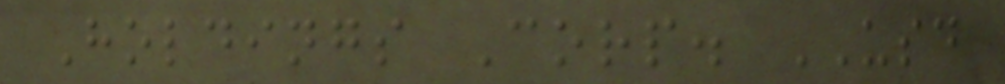Holdings Corp. USD
